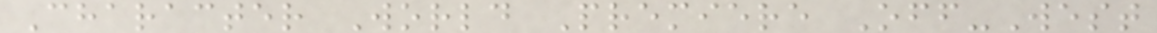Character World Premiere Off-West
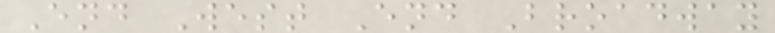End West End Broadway
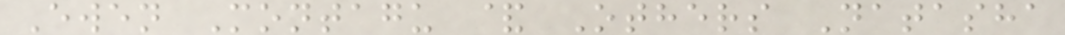Ewen Montagu & Others Natasha
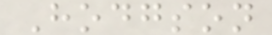Hodgson
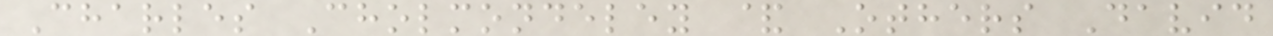Charles Cholmondeley & Others David
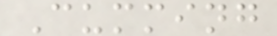Cumming
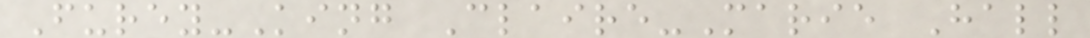Furey-King Claire-Marie Hall
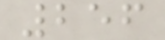256
